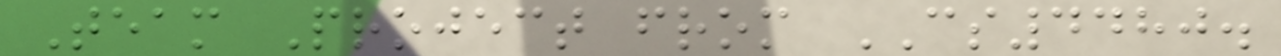Team Project from CS4480.
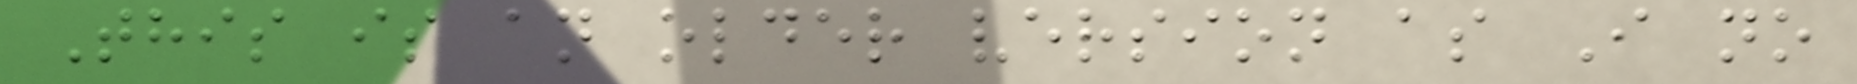This is an older version as I no
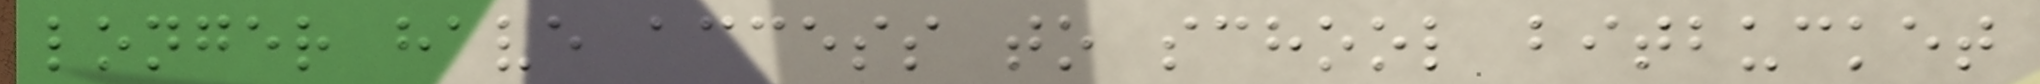longer have access to school bitbucket
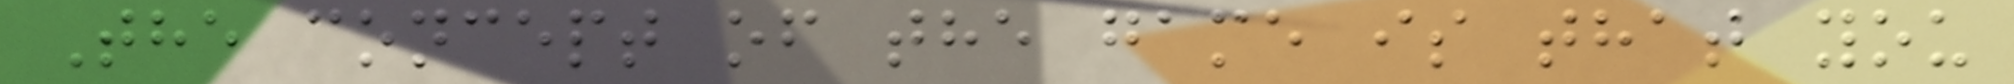The concept of the game is that you
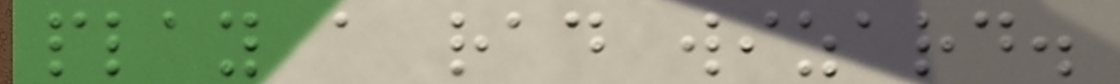play a rad wizard.
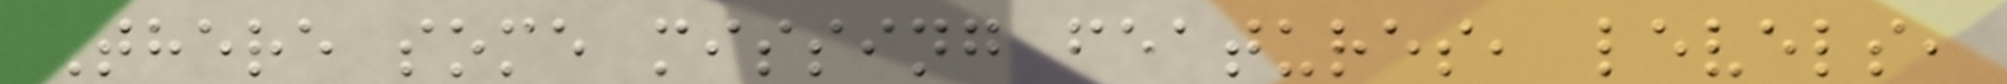There some missing features, levels,
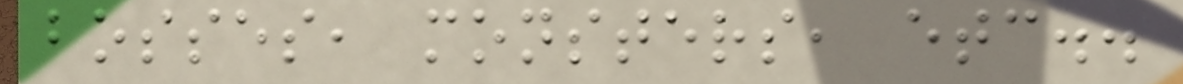bosses, monsters, etc..
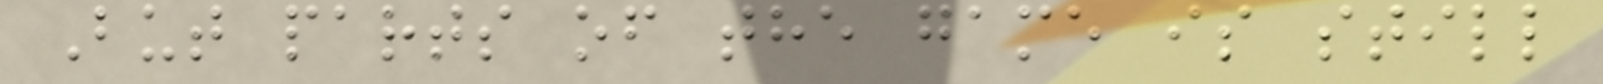But parts of the game is still
